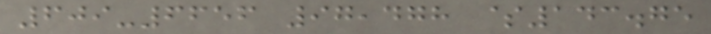609-6656 97,478 $143.75
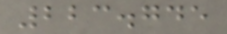223.745
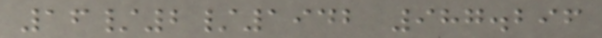16/2/1942 987.296
